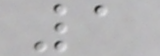1
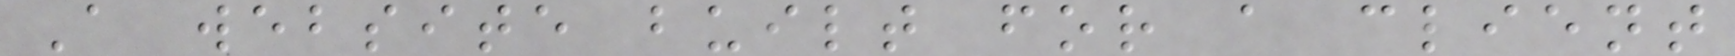A website built for a client
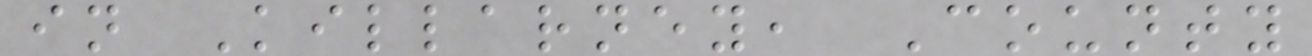in Killarney, County
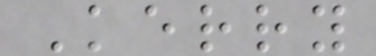Kerry
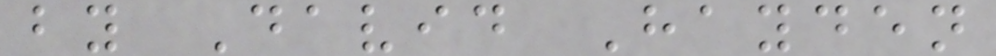by David Hayden
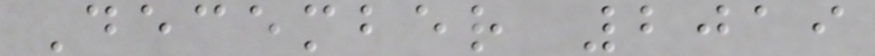December 2019
